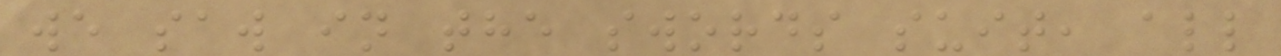we saw in the swords suit, all
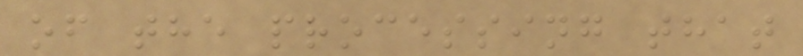of the processing that
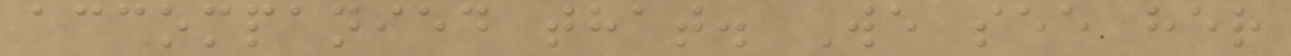accompanied that. We see her
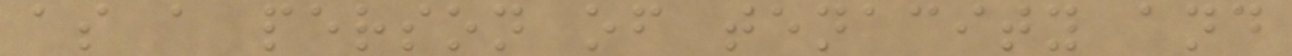as a person of tenacity and
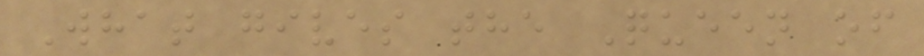What gives the Queen of
